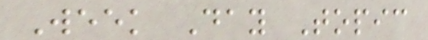Week Day Topic
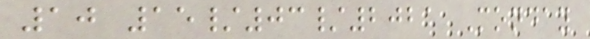10 15/03/2021 Monday
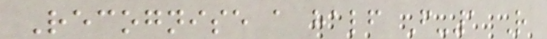Recognise a half F-1 R
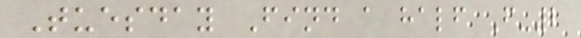Tuesday Find a half F-2
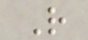R
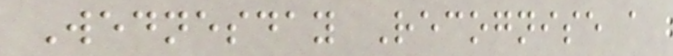Wednesday Recognise a
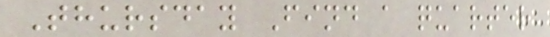Thursday Find a quarter
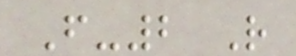F-2 R
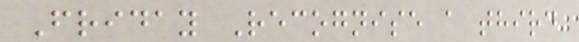Friday Recognise a third
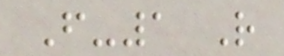F-1 R
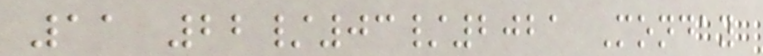11 22/03/2021 Monday
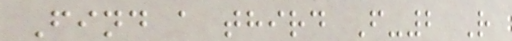Find a third F-2 R
